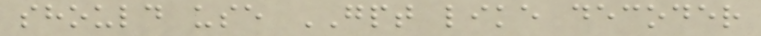should use GPT like decoder
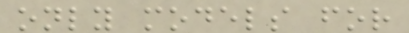only models for
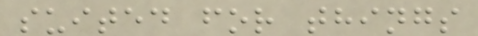suited for things
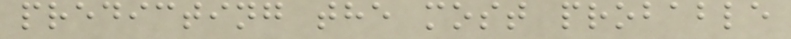predicting the most probable
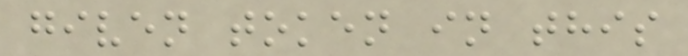given token in this
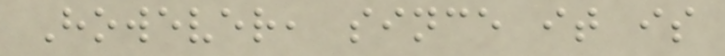However, since it is
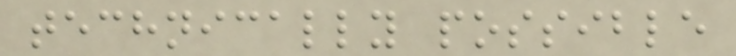technically possible
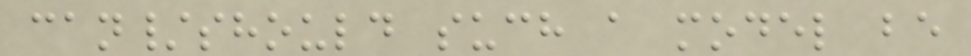can/should such a model be
